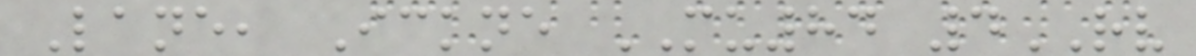Lane, Ickne MU84 4RV
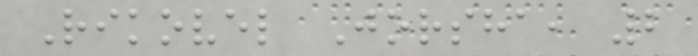Rikovel Jorsha, 2
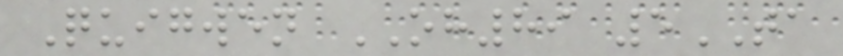Quigwen OH89 5TA
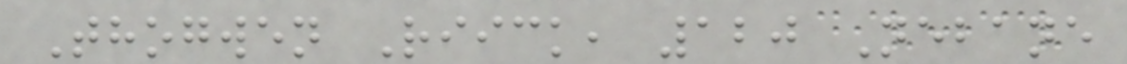Thogwen Riick, 120 Nebane
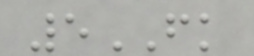5FK
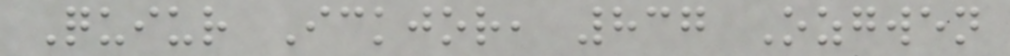Quiur Ickjor, 837 Ozgwen
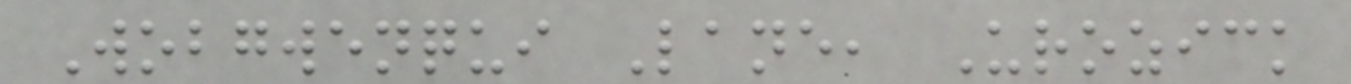Wobgwenqui Lane, Urozick
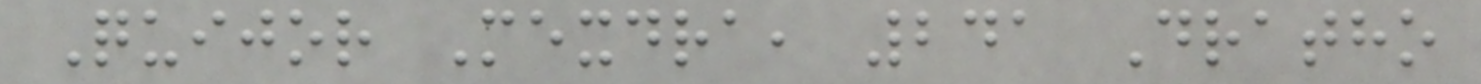Quijor Mexdra, 241 Dratho
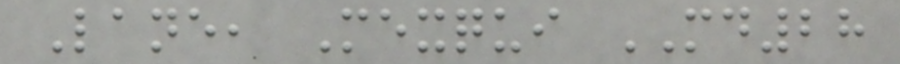Lane, Mexqui MD28
